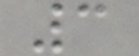3
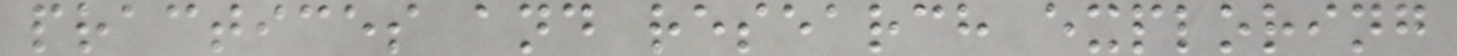practices and research exploring
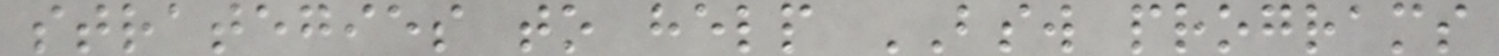strategies to help BSW programs
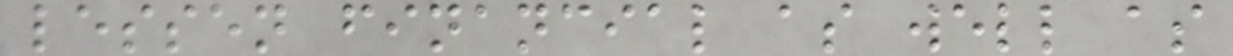lessen financial as well as
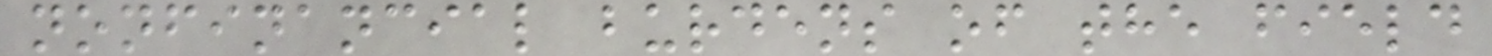nonfinancial burdens of the field
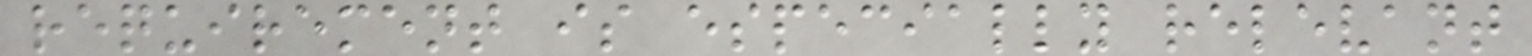requirement is especially relevant
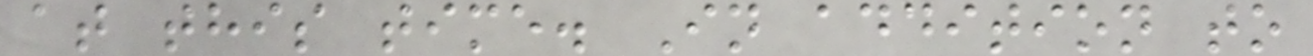at this time. In addition to
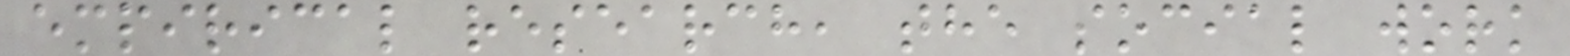empirical research, the social work
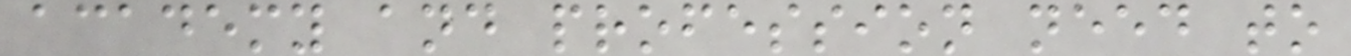academy and profession need to
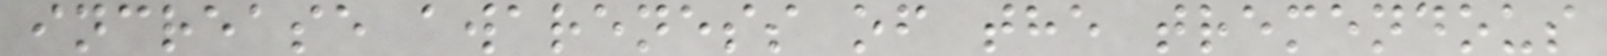increase awareness of the tremendous
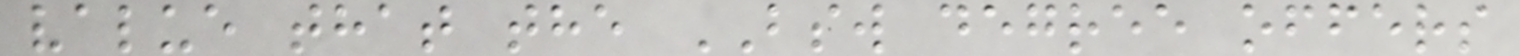value that the BSW degree offers
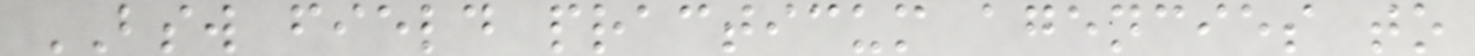BSW field practicum agencies to
